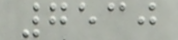7530
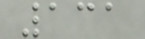131
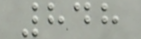848
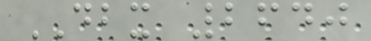DBX 2640
